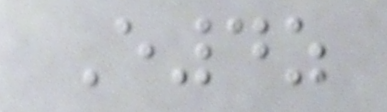E4z
